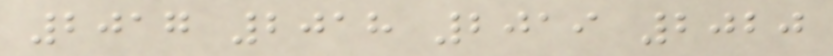2017 2018 2019 2020
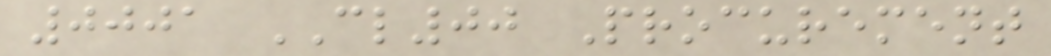0001 CL00 Procurement
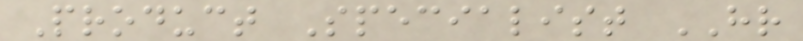Product Specialist HR
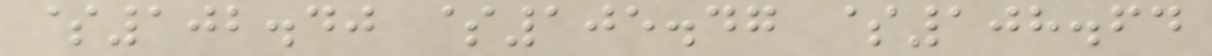$102.40 $105.47 $108.64
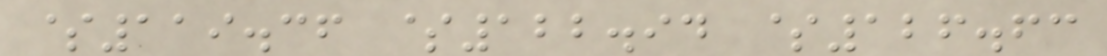$119.36 $122.94 $126.63
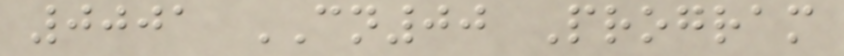0001 CN00 Program
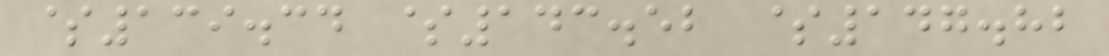$139.34 $143.52 $147.82
